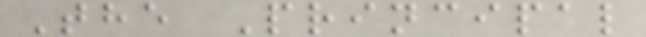The Principal
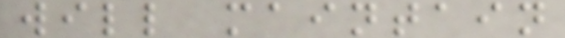will maintain
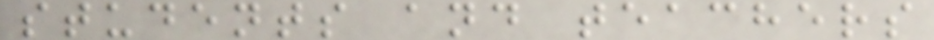students and teachers
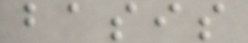basis
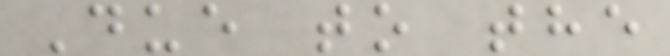Due to the
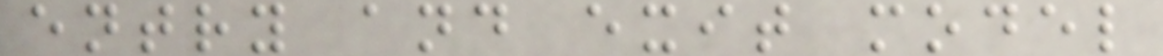entry and exit model
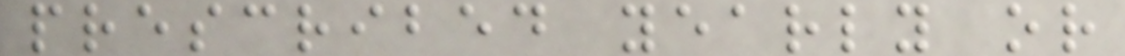prescribed yearly or
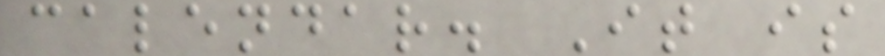calendar. It is
